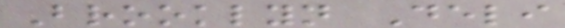Brooklyn Deli
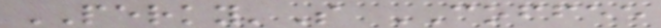PERKY'S COFFEE
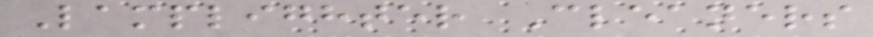Lamplighter Cleaners
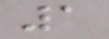1
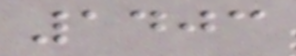1403
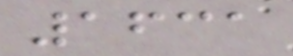1631
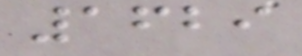1629
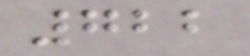722
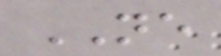NE
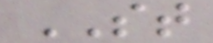ST
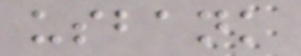usbank
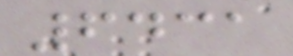6431
